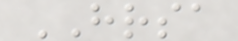HRSA
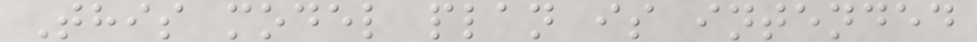This model plan is intended
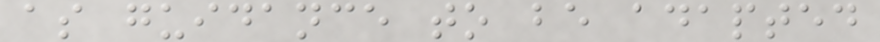as guidance to be adapted
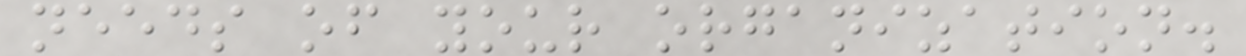needs of your organization.
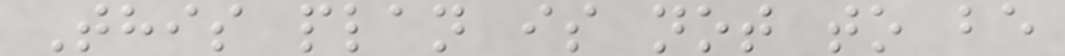This plan is not to be
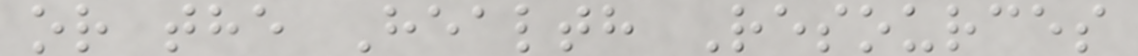or the Health Resources
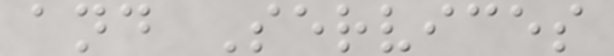and Services
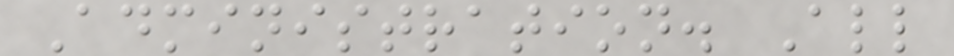Administration. All
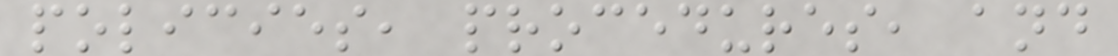policies, procedures, and
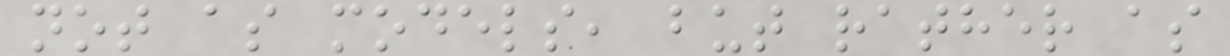not as models, but rather as
